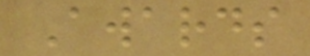Awards
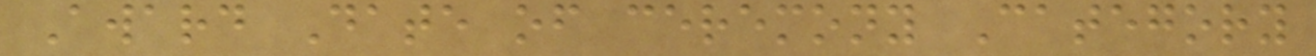Award Date of ceremony Category
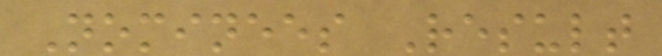Nominees Result
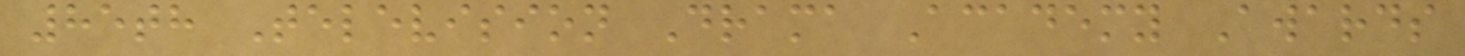85th Television Drama Academy Awards
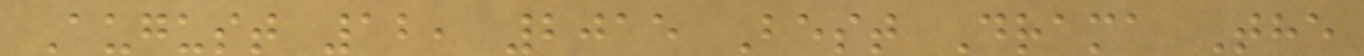August 12, 2015 Best Drama The
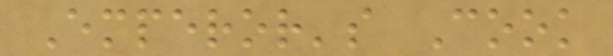Emperor's Cook
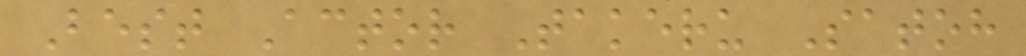Best Actor Takeru Satoh
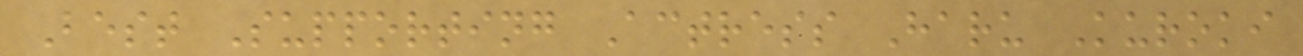Best Supporting Actress Haru Kuroki
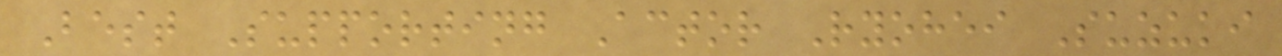Best Supporting Actor Ryohei Suzuki
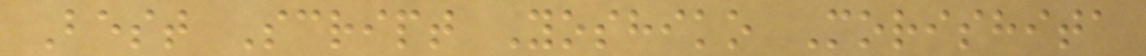Best Script Yoshiko Morishita
